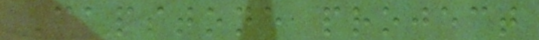Capstone project
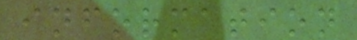information
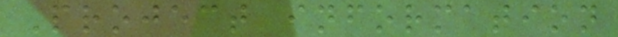Project information
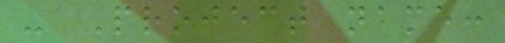- Project name:
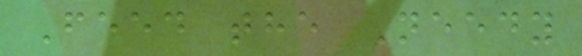Feed the Needy
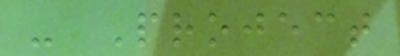- Project
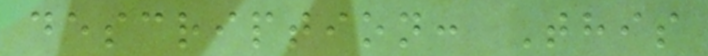description: This
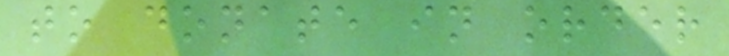to donate in order
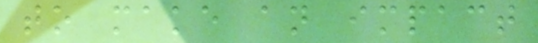to make an impact
